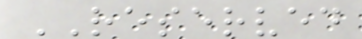RESERVED
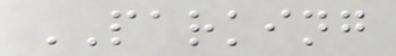PARKING
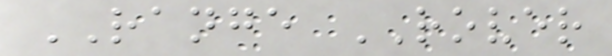RANGE ROVER
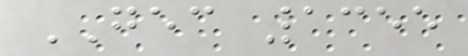GEC 1355
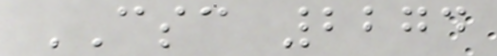CSC 2274
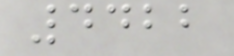4422
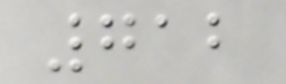712
